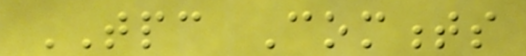TPC Comments
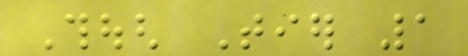Though Tier 1
